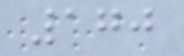170
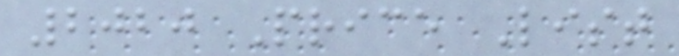2020 Price List
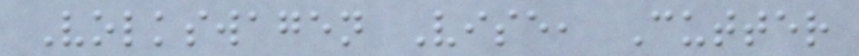Volkswagen Vise, Cutter
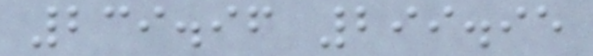239.96 299.95
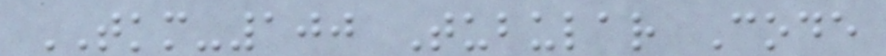TKM-100 Tubular Code
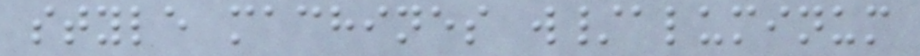style machines w/aluminum
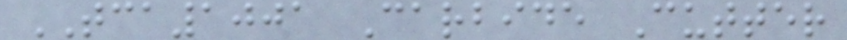TCA1001 Carbide Cutter
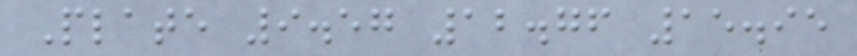Plate 9.57 12.76 15.95
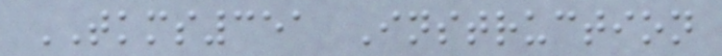TKMS351 Instruction
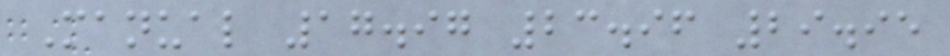Manual 17.97 23.96 29.95
